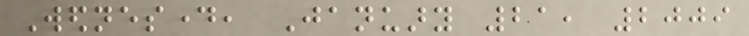Wednesday, January 21, 2009
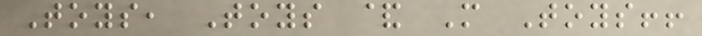Toys, Toys & More Toys!!
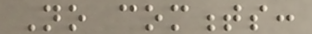No comments:
